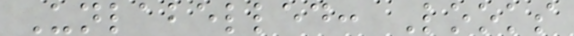Unlabelled: Looks
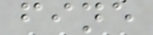fine
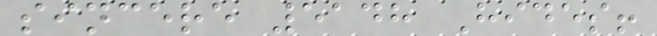sincere 5148 Hides!
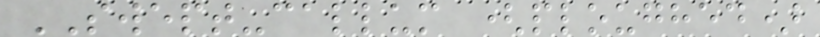SWEPT-callum (ploughed)
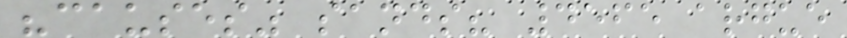"causes" sands? 4565 argue
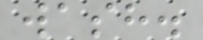wash.
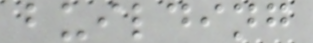building
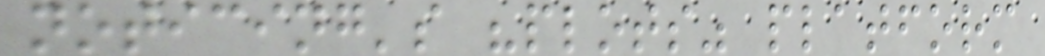noticing's "plots" platform
